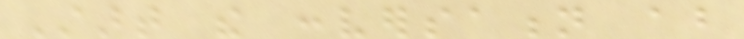Start the conversation about
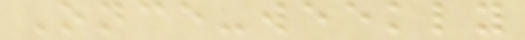Once-weekly
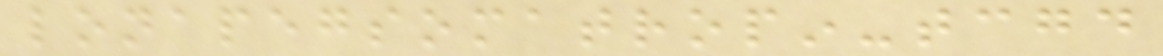lonapegsomatropin-tcgd
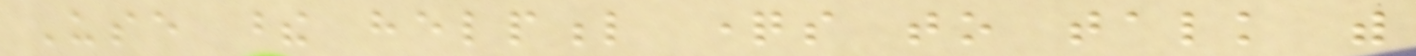Use these helpful questions to talk with
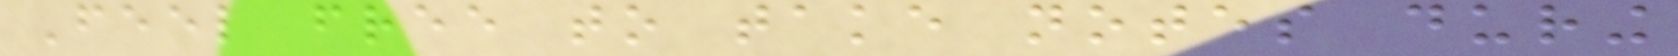Feel free to take notes during
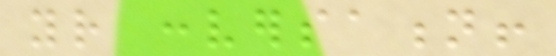your conversation!
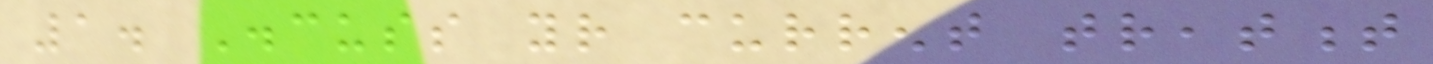1. Discuss your current treatment
